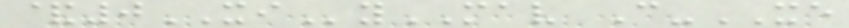&0XIyMAV C-XE
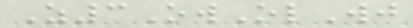Z3OwOlWj
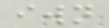iwn
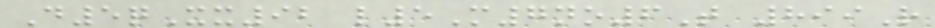D5qXx92 l5M7no6T 899R
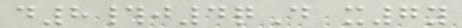d8#j4qD x7y
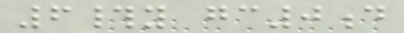6#y gc0d
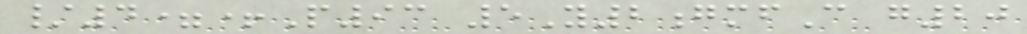/4=+P93 5Y2gmfC g20
